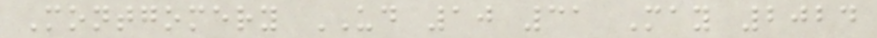Montgomery UD 10 31 May 2024
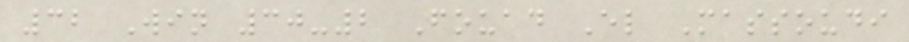32 Win 30-2 Fouad El Massoudi
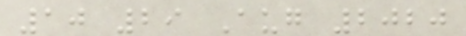10 29 Aug 2020
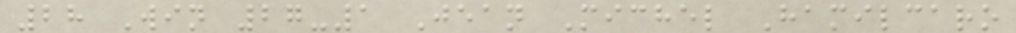28 Win 27-1 Jean Michel Hamilcaro
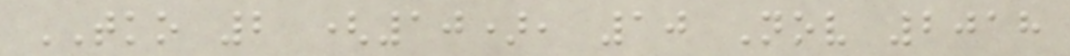TKO 2 (10), 10 Nov 2018
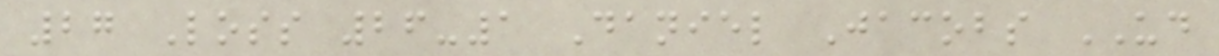27 Loss 26-1 Daniel Jacobs UD
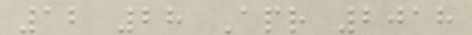12 28 Apr 2018
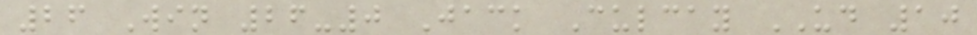26 Win 26-0 Jack Culcay UD 10
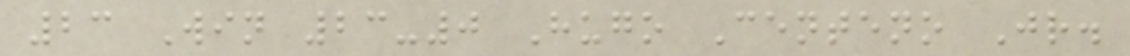23 Win 23-0 Hugo Centeno Jr.
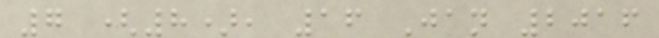7 (8), 16 Jan 2016
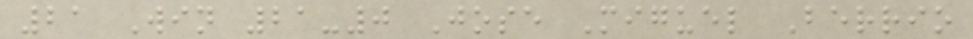21 Win 21-0 Jose Miguel Berrio
